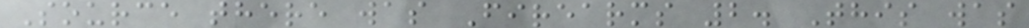Source there was Firearms 2. This was
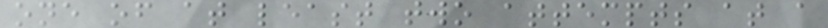one of at least two attempts at a
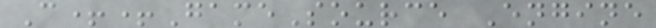C++GameSource Engine
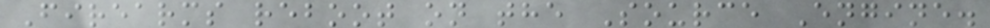Firearms reboot on the Source Engine.
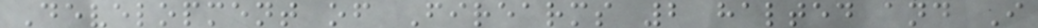Development of Firearms 2 halted and I
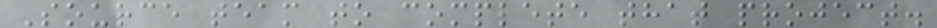Source team to complete that project.
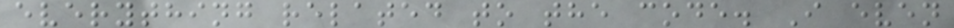everything related to the code. I even
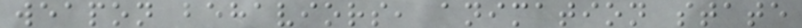weapon behaviors, animation state
